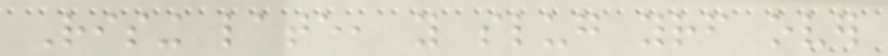Rising late, you slug yourself over
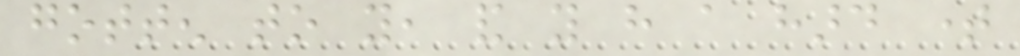gotten to you, and you have a hard time
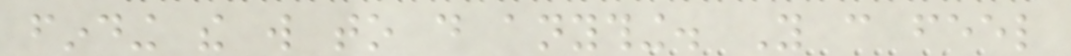finding the will to do anything. You can feel
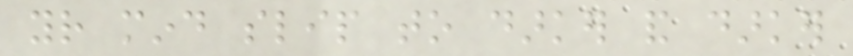your mind slip to darker and darker
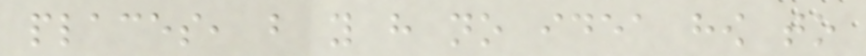places, but you have no idea how to
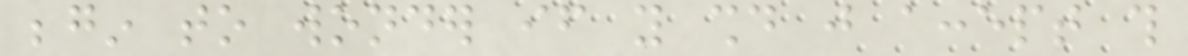begin to wonder if you should just accept this
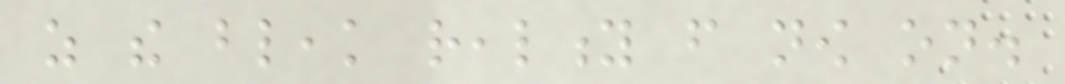as the bleak reality from now on.
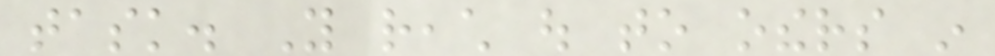task. You reach out to others in
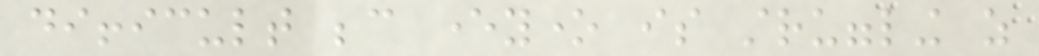difficult because everyone is struggling as
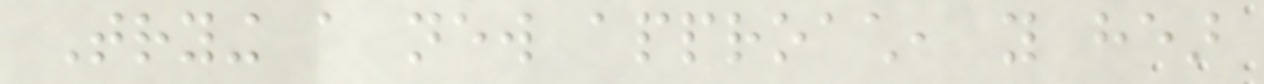Trying a new approach, you hear
